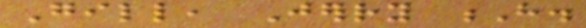Gill, Jerry H.
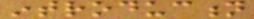introduction
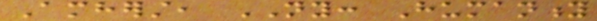Amherst, NY: Humanity
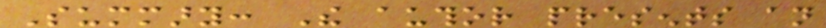Summary: The author presents an
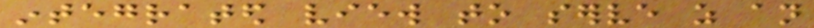integrated view to serve as an
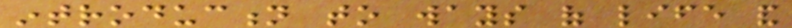introduction to ways of life and
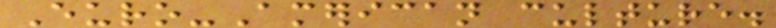Euro-American culture.
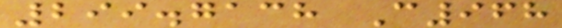299.7138 C968
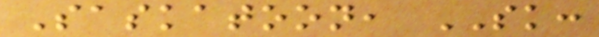Saskatoon, SK:
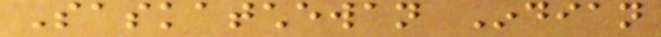Saskatchewan Indian
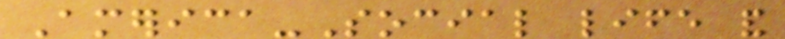America-Social life and
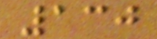130
